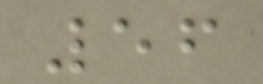56
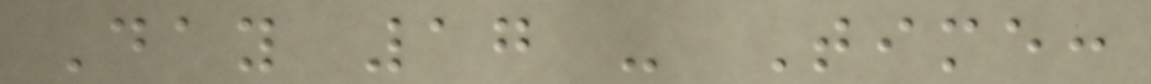Day 17 - Time:
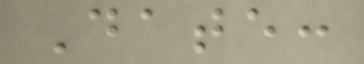Date:
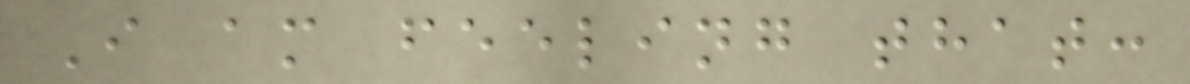I am feeling that:
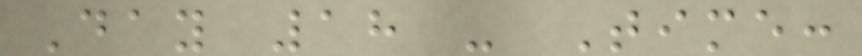Day 18 - Time:
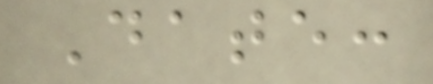Date:
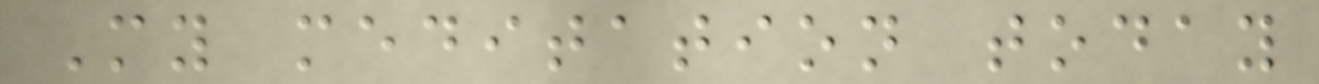My meditation today
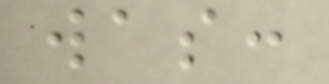was:
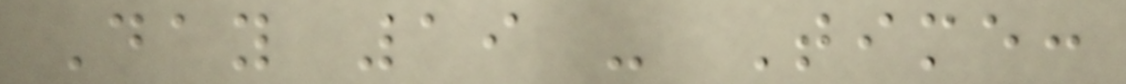Day 19 - Time:
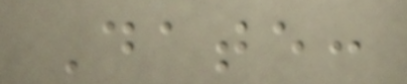Date:
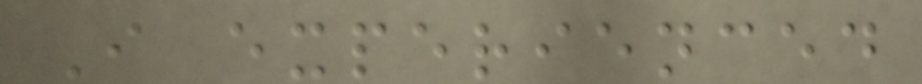I experienced
